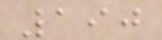190
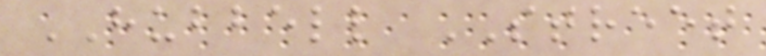HUBBELL STREET
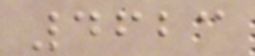4623
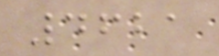4621
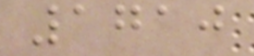1710
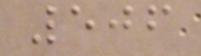506
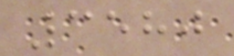3580
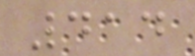414
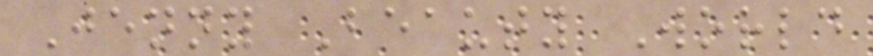Jenny Beauty World
